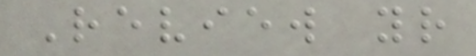Review your
